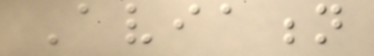Aviation
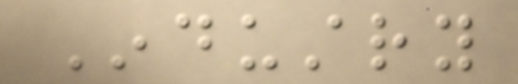Industry
